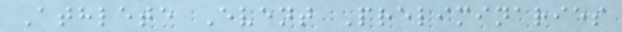Athlete Event Preliminaries
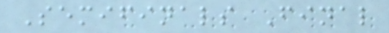Semifinals Final
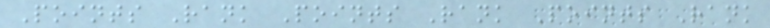Points Rank Points Rank Points Rank
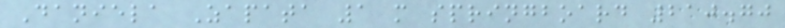Daniela Zapata 1 m springboard 210.70
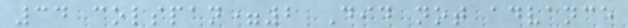34 colspan=2 Did not advance
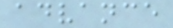advance
